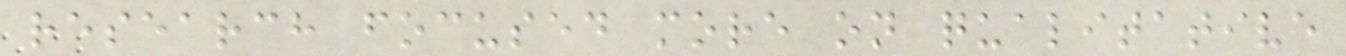research focused more on qualitative
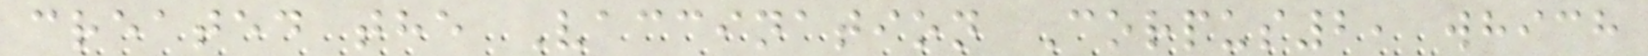created the Vaccination Corpus2, which
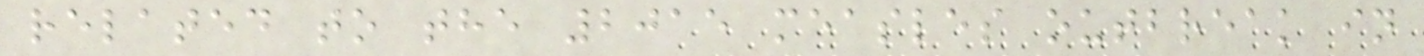related to the 2015 measles outbreak in
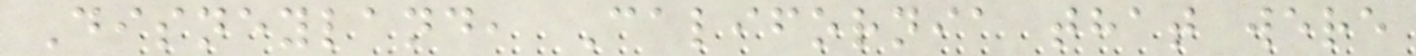Disneyland, California that were
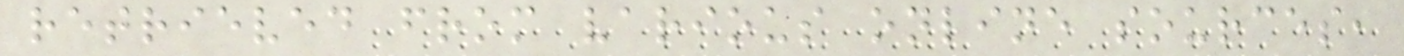retrieved from various online sources,
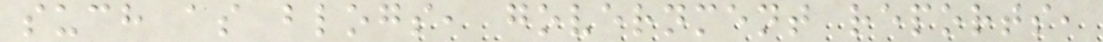such as blogs, government reports,
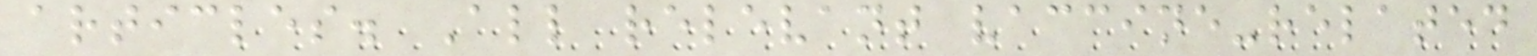articles. All relevant vaccine-related
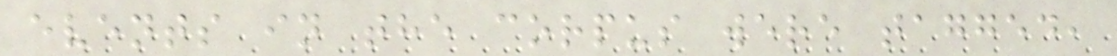events in the corpus were tagged,
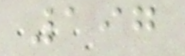197
